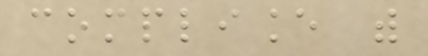compliance with
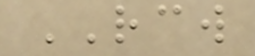RCW
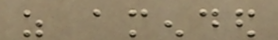as amended
